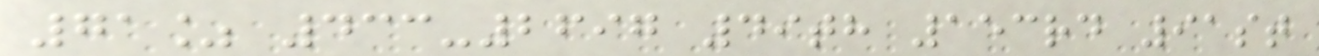71% 433-2697 49th 153rd 91st
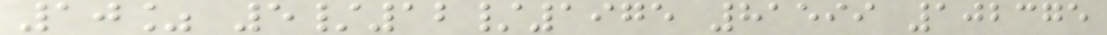10% 5/12/1975 81599 102375
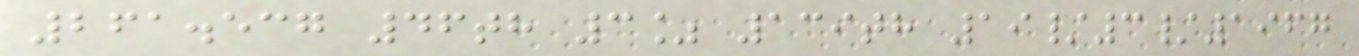261.537 46th 3% 139th 19/3/1967
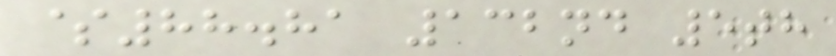$88.81 132nd 5th
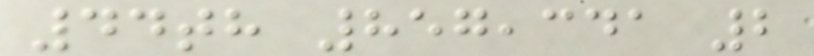44th 857,341 2
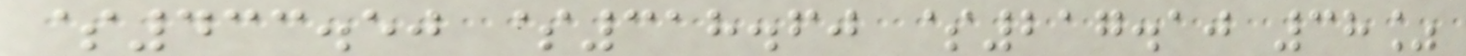$433.50 $318.60 $217.10 38%
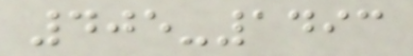405-1493
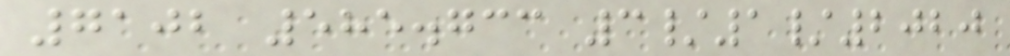7102 585.733 3/1/2020
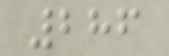286
